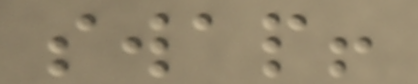swap!
